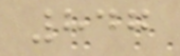847
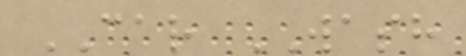CAR WASH
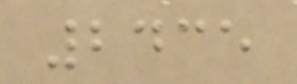2435
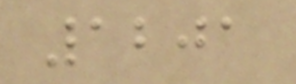1201
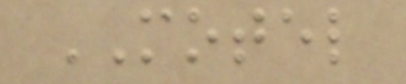MOTEL
